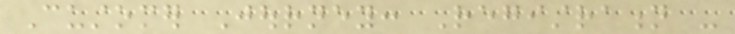Customer Journey: Registration -
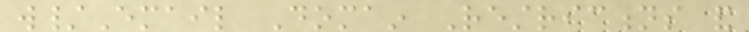w/Email Domain Restrictions and
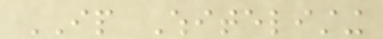IP Whitelisting
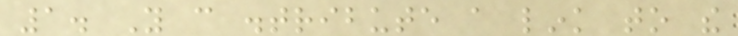1. You can distribute a link to the
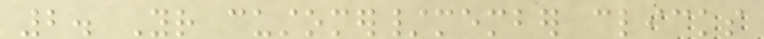2. Your customer/member clicks
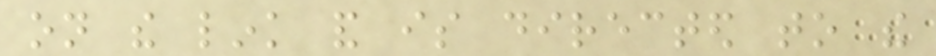on the link and is directed to the
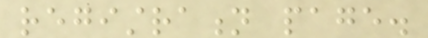registration page.
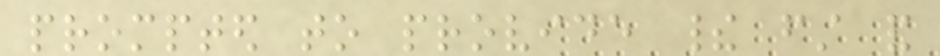prompted to provide their first and
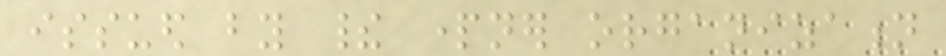issued by their partner organization
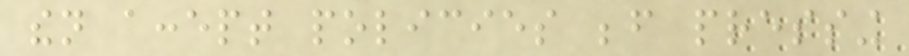then accept policies before pressing
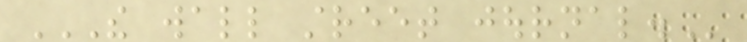THE WALL STREET JOURNAL.
